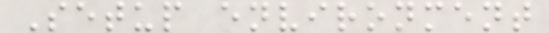Setup environment
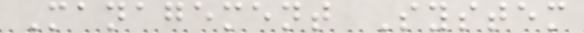Management System
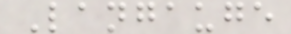Langauge
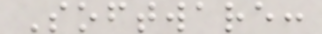Software:
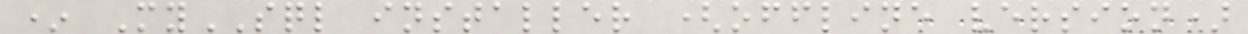* MySQL installer (offline version)
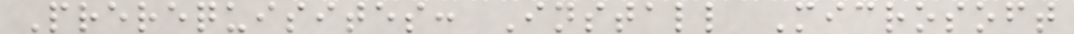Prerequisites: Install Microsoft
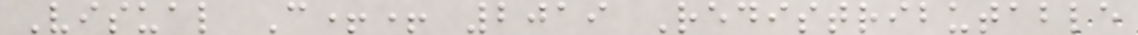Visual C++ 2019 Redistributable
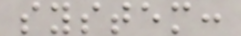system:
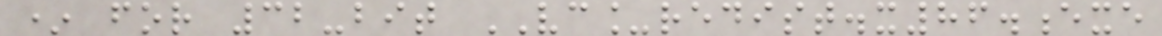* for 32-bit VC_redist.x86.exe
